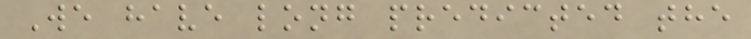We have long predicted the
